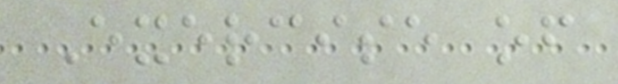Exercise of
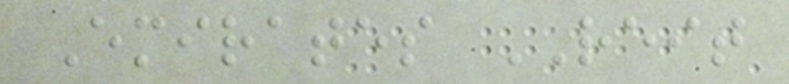Emirates REIT
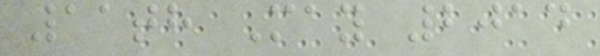11th May 2014
